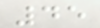45
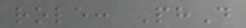role: PhD
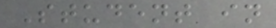Student in
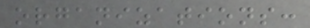organizations:
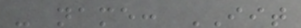- name: IIT
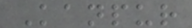Kanpur
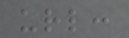url:
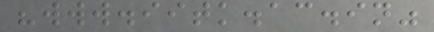"www.iitk.ac.in"
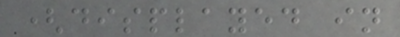(displayed in
